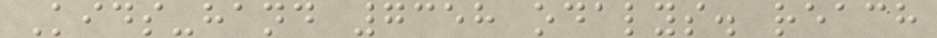Kids-hand 7358 odalys. reach
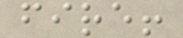fire!
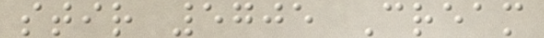stir 5705 Cream
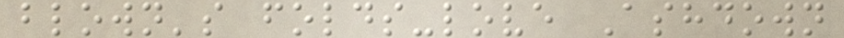blown's folds-love Ashdown
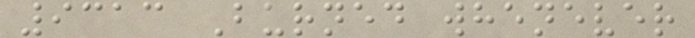9313 Burned whenever
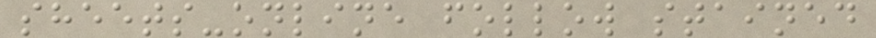sheets-online follow stained
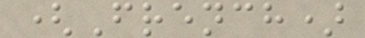(French)
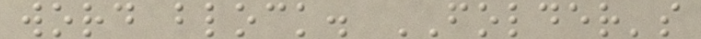word block. FOLDER's
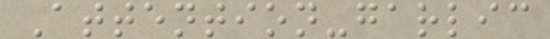Attention-garlic
